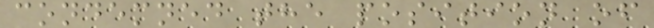condemned the position of
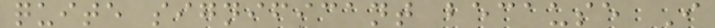quite significant because I
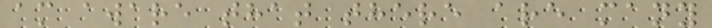am aware that there are many
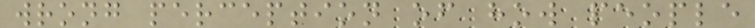wrong perception of how people
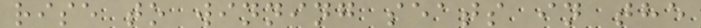rise to winning seats in the
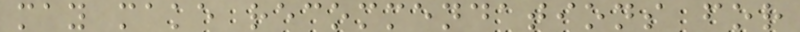may make recommendations for
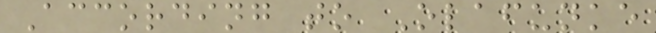According to Olafunke
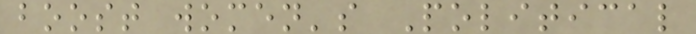boost women's Political
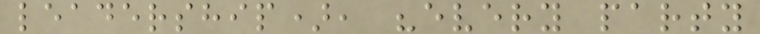leadership), "every party
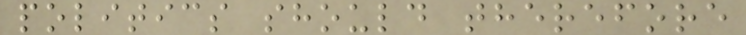politics should therefore
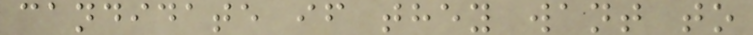candidate if they want to
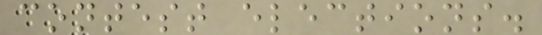contest elections.
